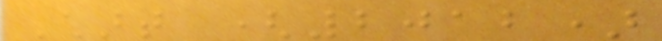Chart (2012)
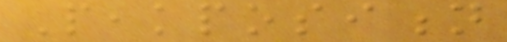Peakposition
